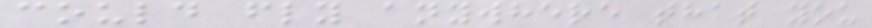could fly anywhere that you
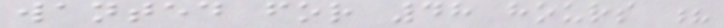wanted for 48 hours ?
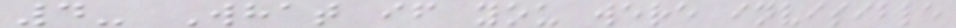4- What if you were invisible
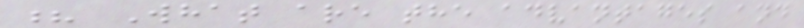? What are the advantages and
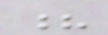?
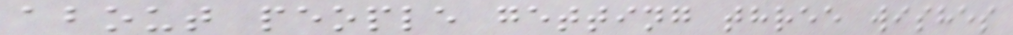about people getting three wishes
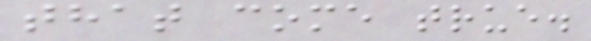that come true.
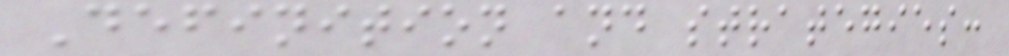Definition and strategies:
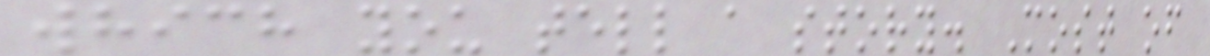which you tell a story. Most of
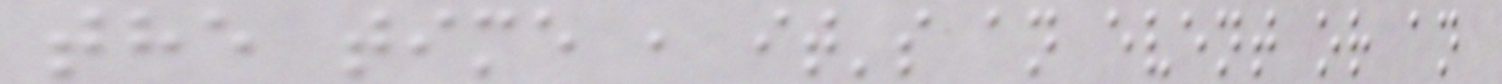the time , it's an event or an
